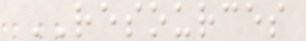RESOURCES
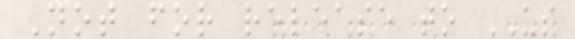Not for release to US
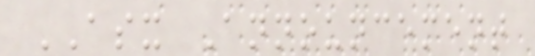ASX Announcement
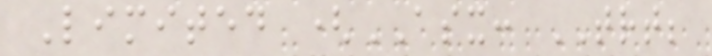Limited (ASX: TRT;
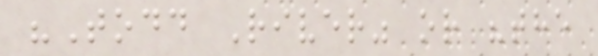"Todd River" or "the
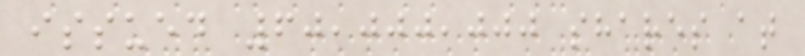issued 60,000,000 shares at
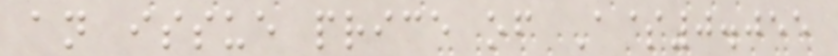an issue price of A$0.055
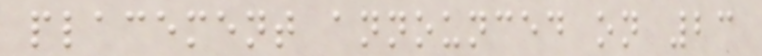placement announced on 23
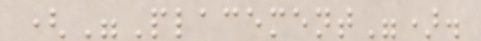("Placement").
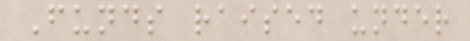Funds raised under
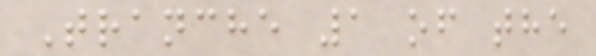Tranche 1 of the
